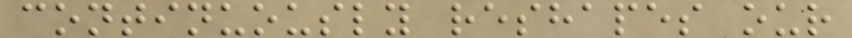continuously reshapes our
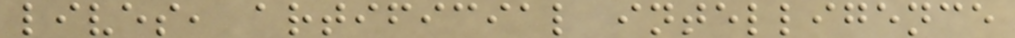lives, artificial intelligence
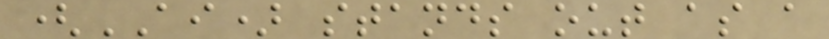(AI) stands out as a
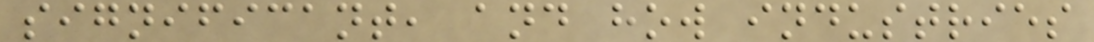significant, and how industries
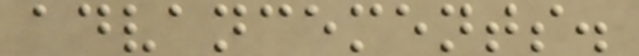advancements.
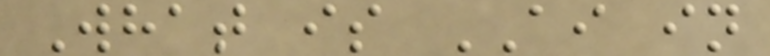What is AI in
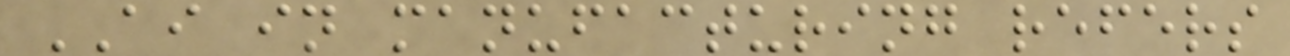AI in manufacturing refers
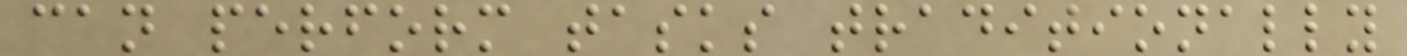can perform tasks traditionally
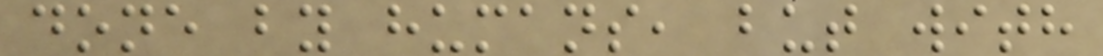done by humans, but with
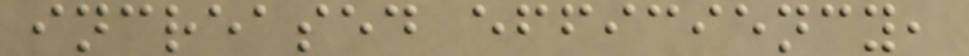increased efficiency,
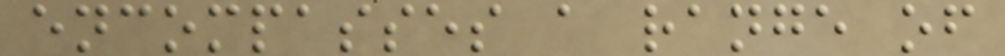encompasses a range of
